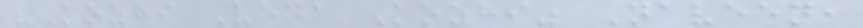"Kozhi Veda Kozhi" Naveen,
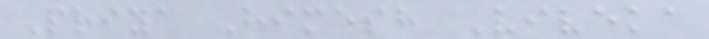Priya Himesh Viveka
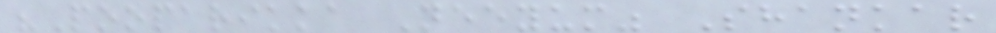"Pooparikka Neeyum" Shankar
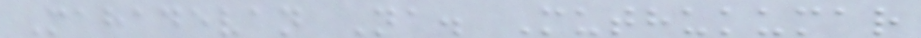Mahadevan Na. Muthukumar
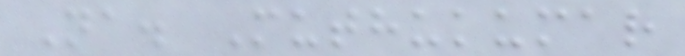Na. Muthukumar
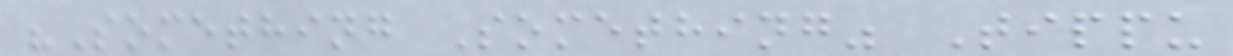"Something Something" Tippu
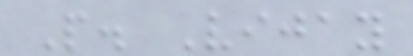P. Vijay
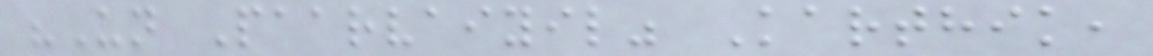"Un Paarvaiyil" Karthik,
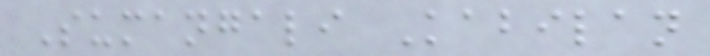Sumangali Kabilan
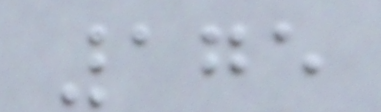175
